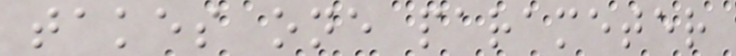takes one parameter
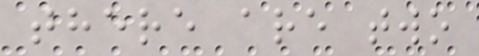there are two
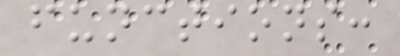functions:
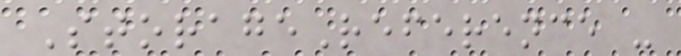StorageReference -
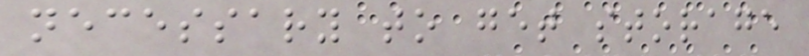necessary to get storage
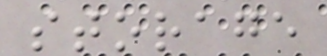storage
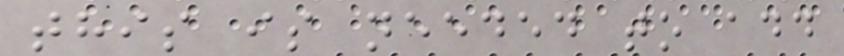this is needed to add
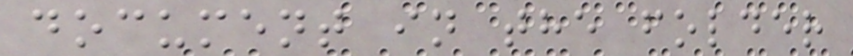document in the folder
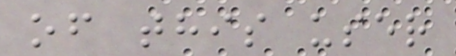of this user
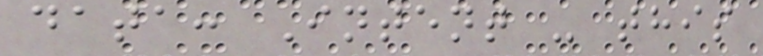data: Intent - this
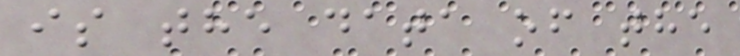is the data of the
